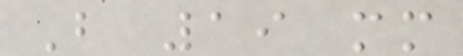B 19 mm
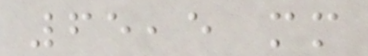65,5 mm
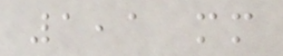1,1 mm
